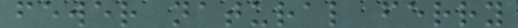fewer natural ferry
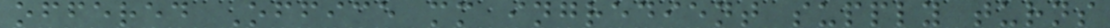offered Office mm ingredient supply turns
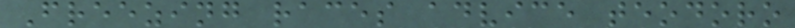Freezing races advice teodoro
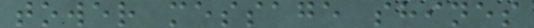tower message shines
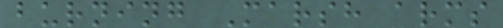burning Marsh arms
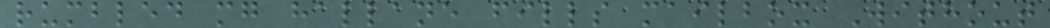rumbled mg hallane fills mailbox Without
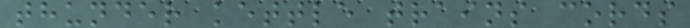thunder kettle trains cords
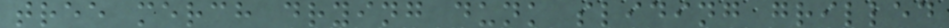tree merch drying dunk sliding grilled
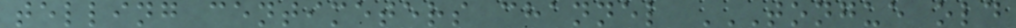telling centimeters channel TONGUE OLD
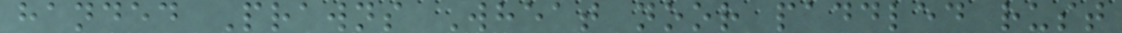handed Prawns Wheat noor paddled rust
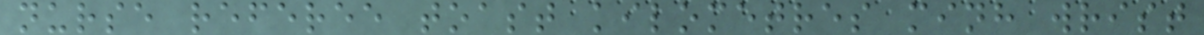nurse referee toast kilometres minh wrist
